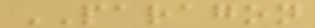PARAGON
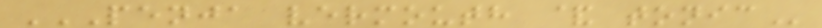PENJA VERMOUTH & TONIC
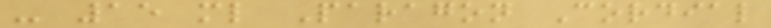- 15 ml Paragon Cordial
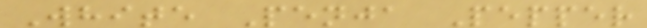White Penja Pepper
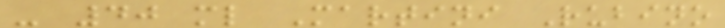- 40 ml Martini Rubino
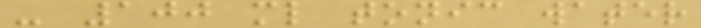- 100 ml tonic water
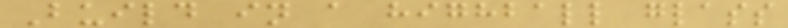Build in a highball glass
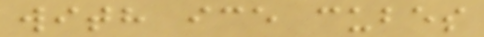with ice cubes
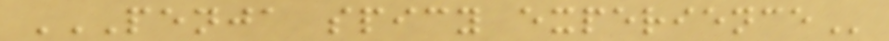PENJA SPICY EXPERIENCE
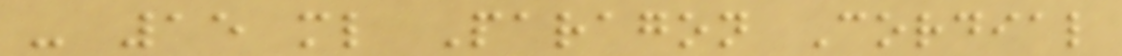- 15 ml Paragon Cordial
